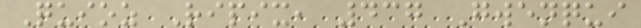Quioz Ripix, 437 Gwenqui
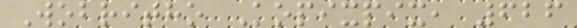Wobritho Kopixpix, 626
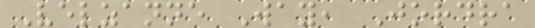Velzanne Way, Jordra
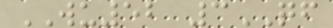WU52 3QF
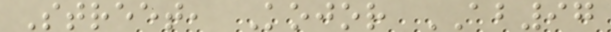Street, Kojor AB97
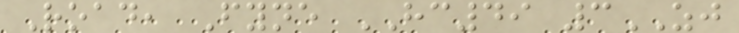Road, Fyne HC49 3ZJ
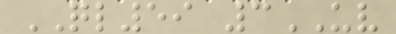QL59 3UV
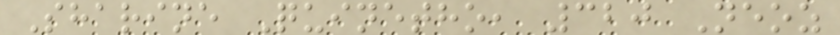Sharine Quinetho, 320 Neoz
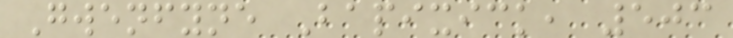Gwenfyne Bapixick, 503
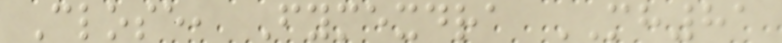Close, Fymexdra MH81
